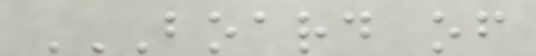BOARD OF
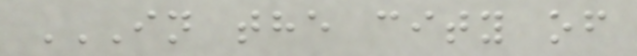IN THE CITY OF
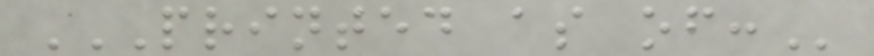PRINTED AS OF:
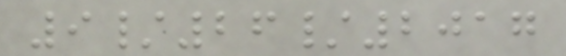9/26/2017
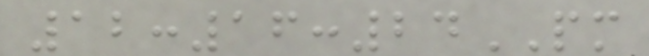12:16:24PM
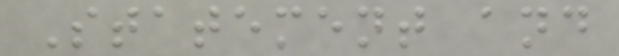Statement and
